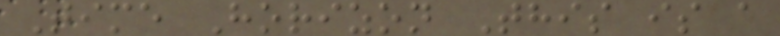Time Horizon This is a
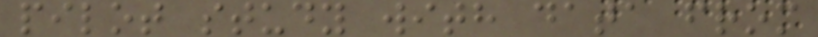pilot study with data from
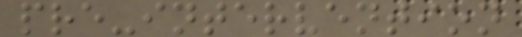pre-intervention
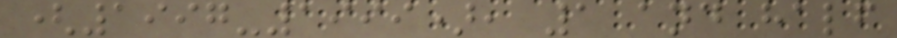(1997-1999), 1 and half
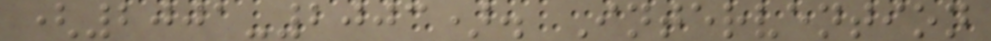(2001-2003). Intervention
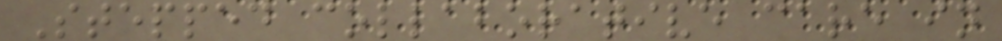Stepped collaborative care in
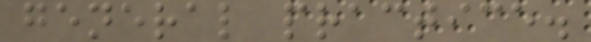general practice.
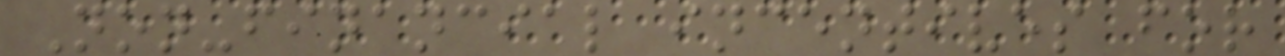Non-financial incentives for
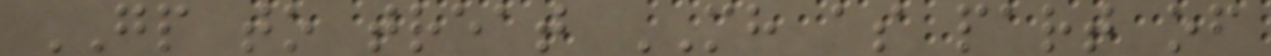GP to treat MH as part of
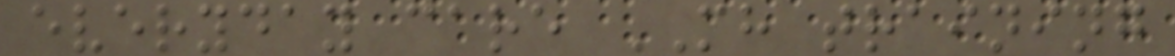everyday care MH training
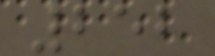252
